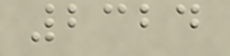2324
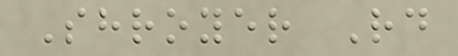Shroyer Rd
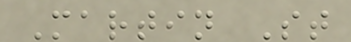Martin St
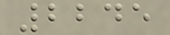2245
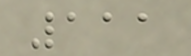111
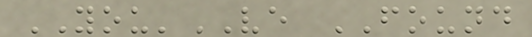YOU'VE FOUND
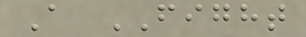A FIGHT
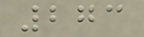273
